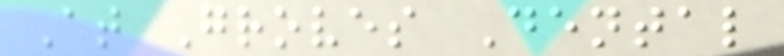At Groves Dental
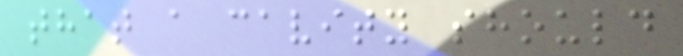that a cavity should
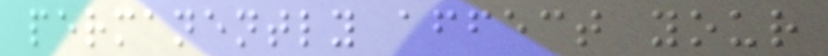permanently affect your
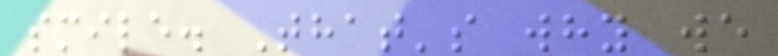smile. That's why we
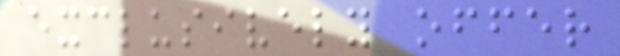exclusively offer
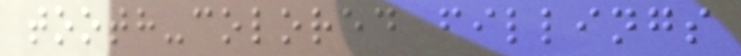tooth-colored fillings
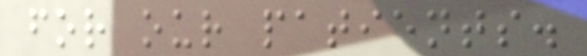for our patients.
